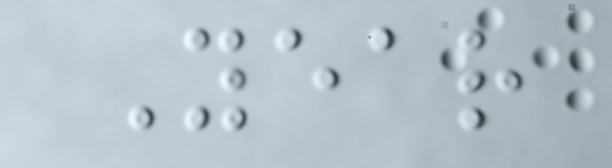Year
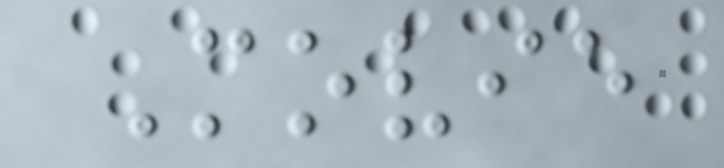Movie
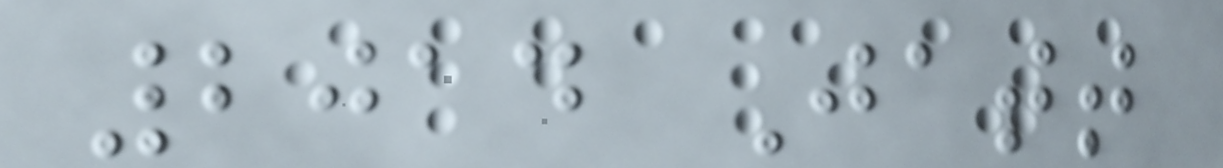2014 Jatt
